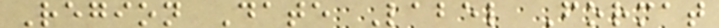Region Date Label Format
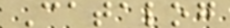Catalog
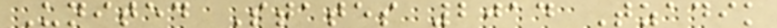United States 2014 Tzadik
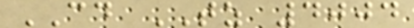CD TZ 4004
